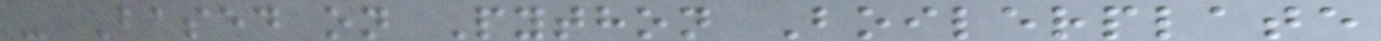- Based on Python Boilerplate
